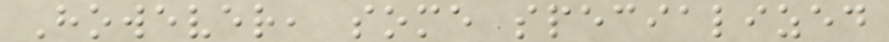However, some specialized
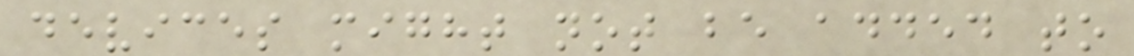devices might not be added to
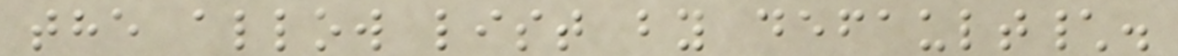the allow list by default\.
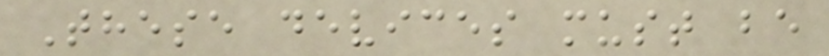These devices must be
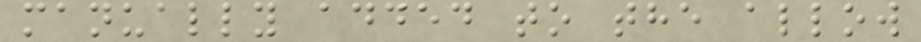manually added to the allow
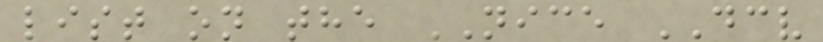list on the NICE DCV
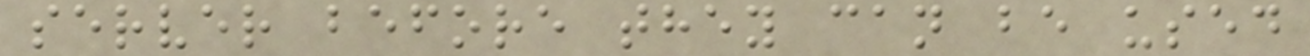server before they can be used
